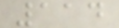114
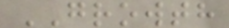GROWTH
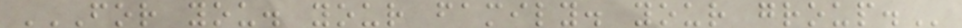FOR YOU. YOUR FAMILY. YOUR GROUP.
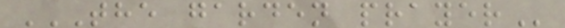THE GARDEN PRAYER
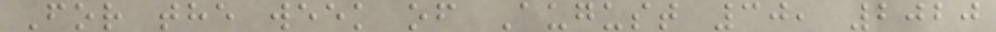For the week of August 30, 2020
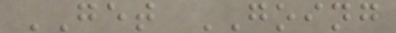GET GOING
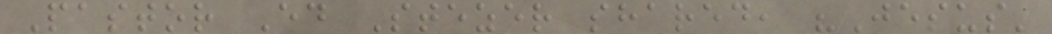Pastor Ed Stezer shared, "Jesus'
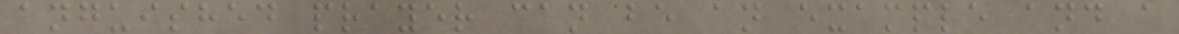anguished prayer can be an example and a
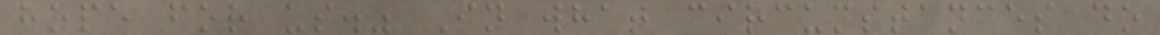hope for us." In what circumstances do
